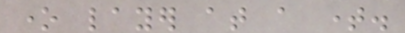one layer at a time.
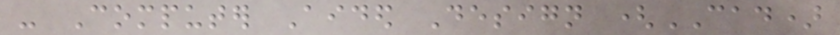- Computer Aided Design (CAD)
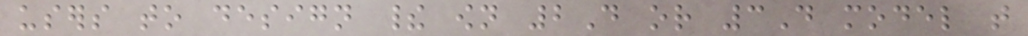users to design their own 2D or 3D model that
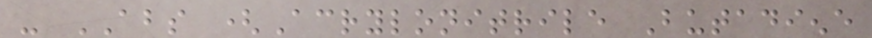- ABS (Acrylonitrile Butadiene
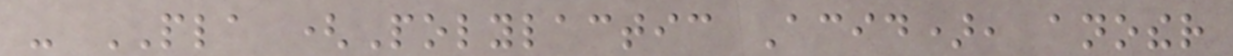- PLA (Polylactic Acid), another
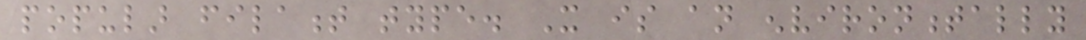popular filament type. It is an environmentally
